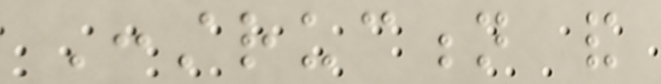Construction and
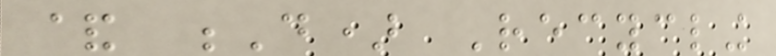& D) Recycling
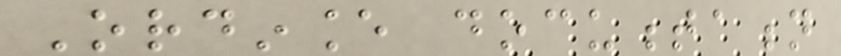Ordinance documentation
